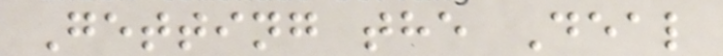Getting the Deal
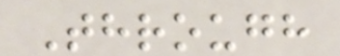Through
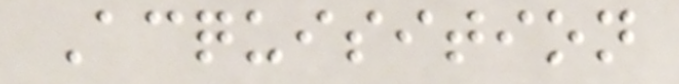Acquisition
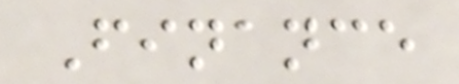Finance
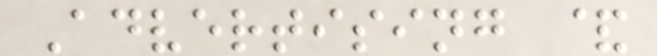Advertising &
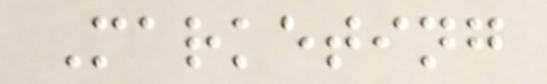Marketing
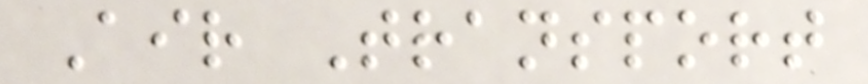Air Transport
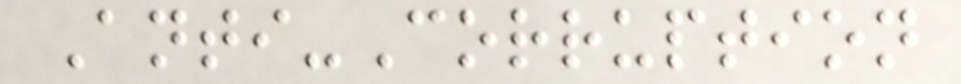Anti-Corruption
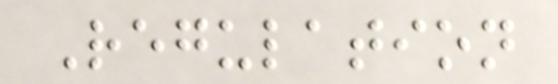Regulation
